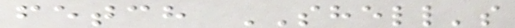fetch SHELL's
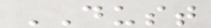DUST
